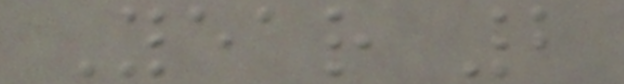Year 2
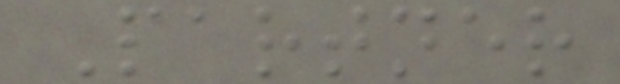Partner
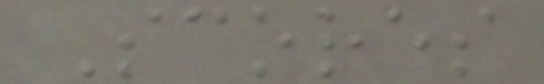Scores
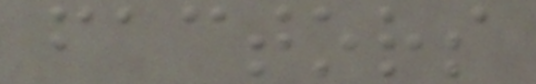factors
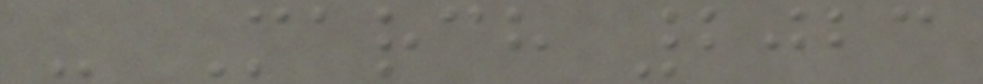- March 2023
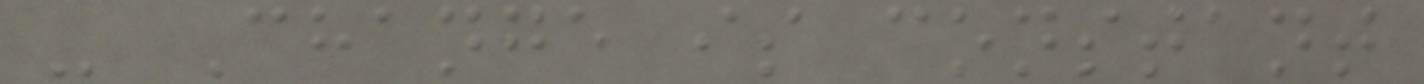- Change is constant
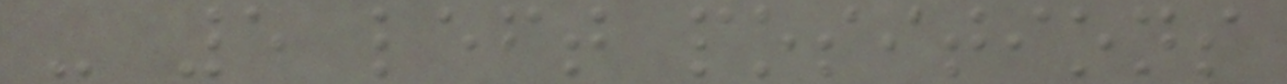- 5 left positions
